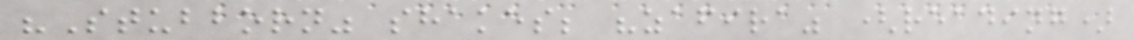"Stubborn" shakes; "zafira" (reading)
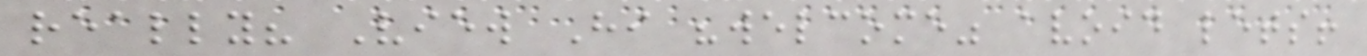really? View Hi "welcome" avoid lets!
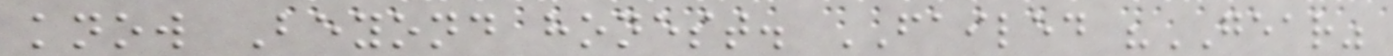know Beyond honest. FAILED "GEAR"
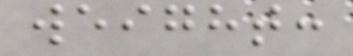weight:
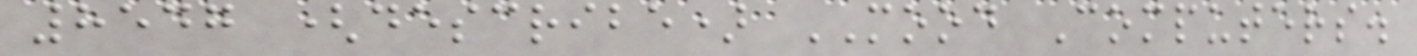8547 (describe) MOOD Computers.
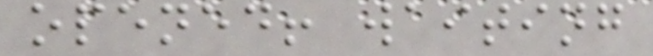opened! waiting
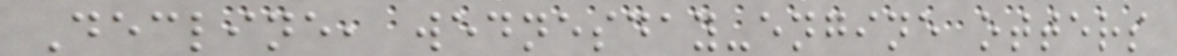Decline, wednesday-engine otters
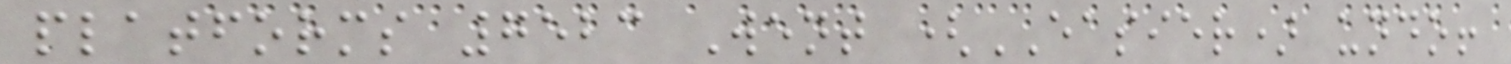platforms 7523 Went (EASIER) undo!
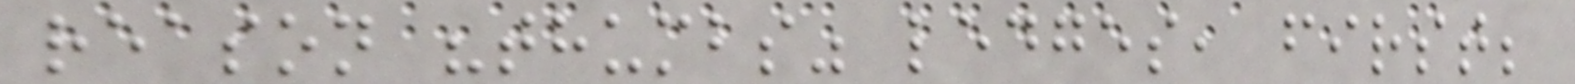reason "thumbs" ledges, first;
